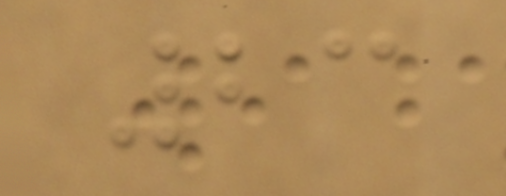23
